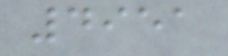4951
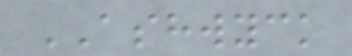ASHWYCK
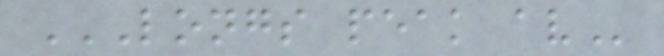LONGS PEAK AV
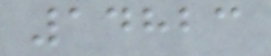14823
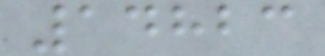14823
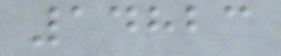14823
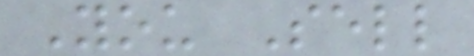You Sell
